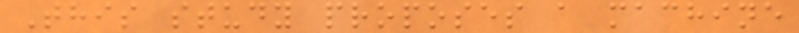This study proposes a machine
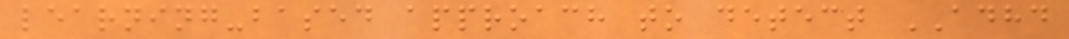learning-based approach to detect ADHD
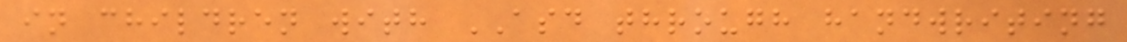in children with ASD through handwriting
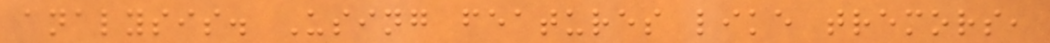analysis. Using features like tremors,
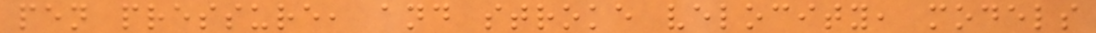pen pressure, and stroke velocity, models
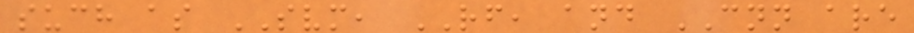such as SVM, RF, and CNN are
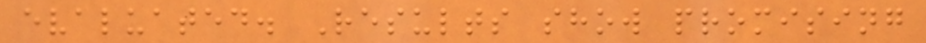evaluated. Results show promising
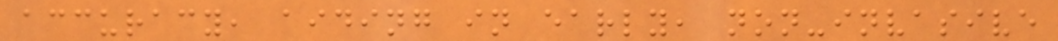accuracy, aiding in early, non-invasive
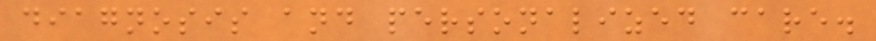diagnosis and personalized care.
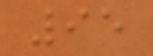95
